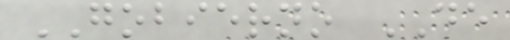GOBIERNO DE
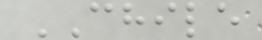CHILE
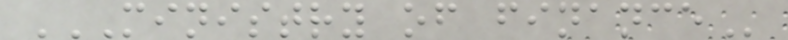MINISTRY OF FINANCE
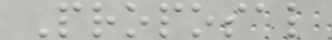Proposal
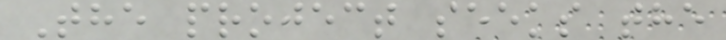The project seeks the
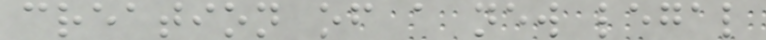creation of a new legal
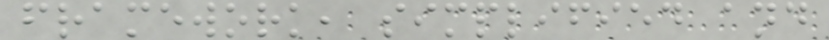framework, simplified and
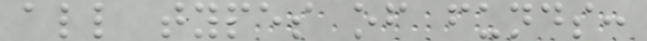all types of funds:
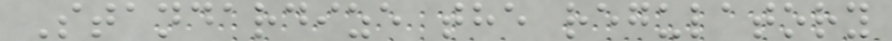Standardize the regulatory
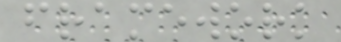framework
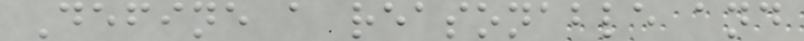Define a reasonable and
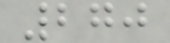270
